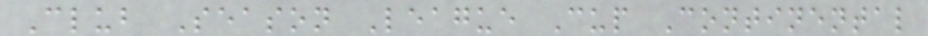Club Season League Cup Continental
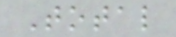Total
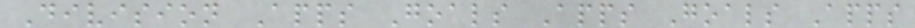Division Apps Goals Apps Goals Apps
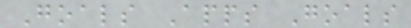Goals Apps Goals
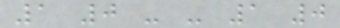1 0 - - 1 0
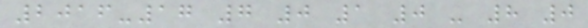2016-17 7 0 1 0 - 8 0
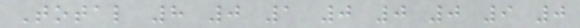Total 8 0 1 0 0 0 9 0
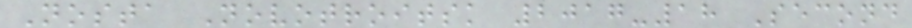Nosta Novotroitsk 2017-18 Second
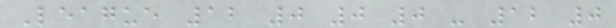League 12 0 0 0 - 12 0
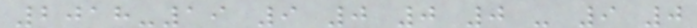2018-19 9 0 0 0 - 9 0
